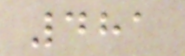481
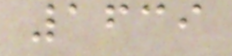1639
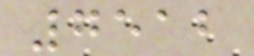7512
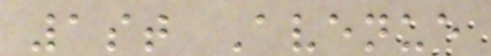1st Avenue
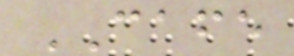CAFE
